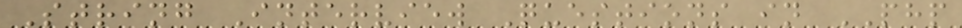String Interview Questions in PHP
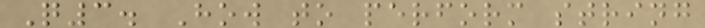Q3. How to perform string
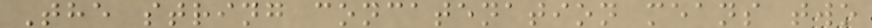The string concatenation means two
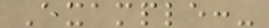Example:-
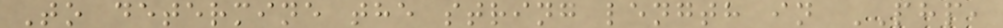To determine the string length in PHP,
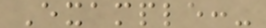Example:-
